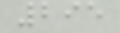295
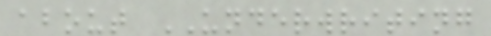about UNDERWRITING
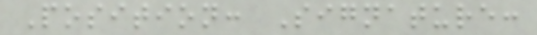Position: Signature:
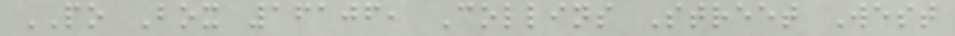PO Box 16106, Collins Street West
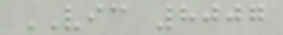VIC 8007
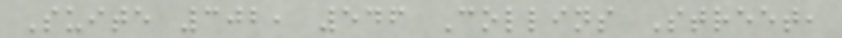Suite 302, 546 Collins Street,
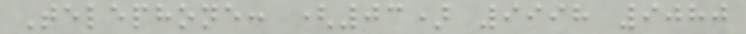Telephone: (03) 9998 9080
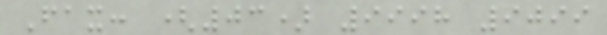Fax: (03) 9998 9099
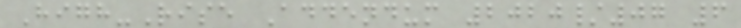High-Rise Addendum 2020/07 6
